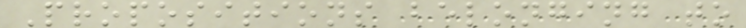Propositions belonging to
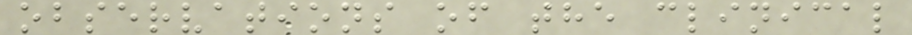observations of the clinical
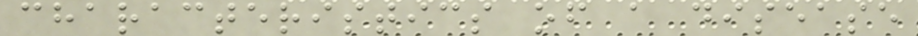characteristics of a disease
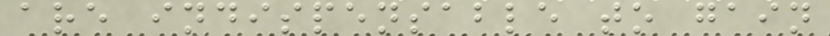are indispensable to gain
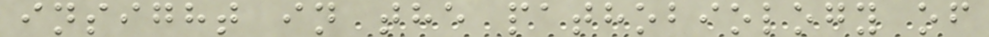insight in the pathobiology of
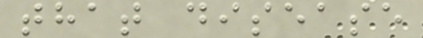that disease
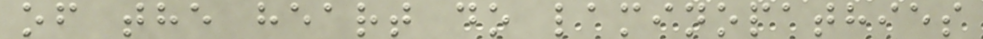of the heart do laminopathies
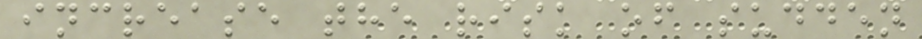increase the risk of sudden
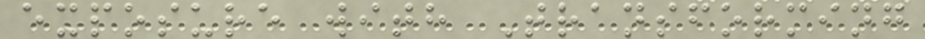exposure with Transforming
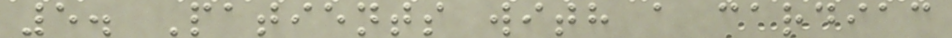5. Patients with a cardiac
